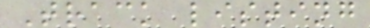Track listing
